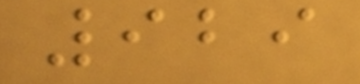929
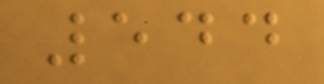544
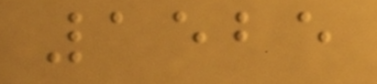1525
